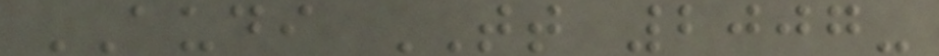AUDI TT 2007-
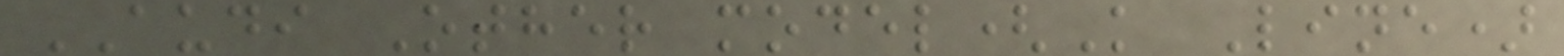AUDI Other model(K Line)
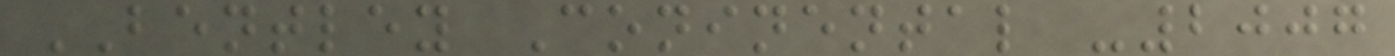BENTLEY Coninental -2007
